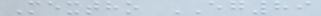Mextho EG89
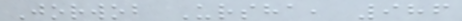Jorwob Ursha, 986
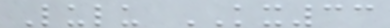Lulu KX33
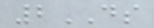2DS
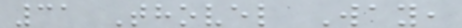31 Thovel Way,
